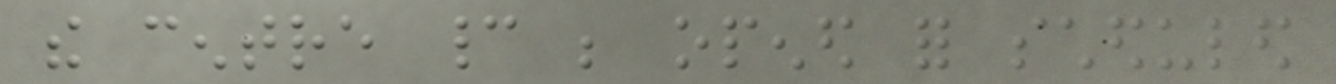the centre cannot be opened for scheduled
